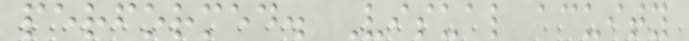performed. Visual acuity
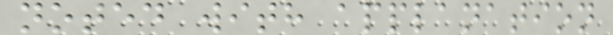noted with applanation
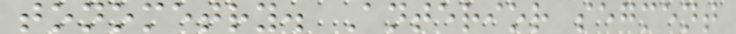tonometry. Anterior segment
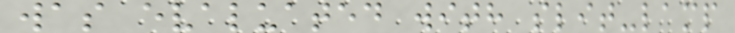was evaluated with slit-lamp
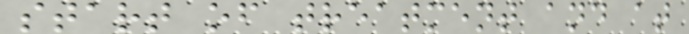start of treatment and at
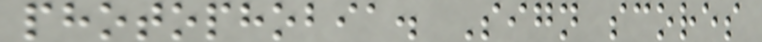photophobia. Sign scores
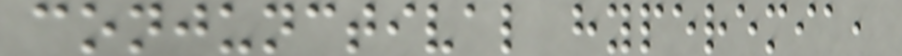conjunctival hyperemia,
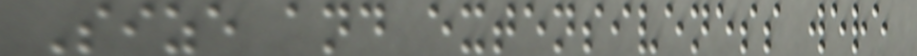Size and extensiveness were
